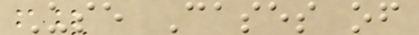Use Cases of
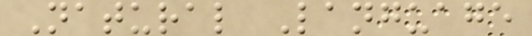Natural Language
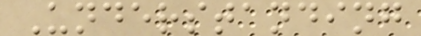Understanding
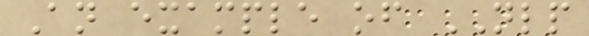An example of NLP
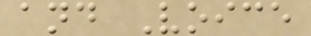and Voice
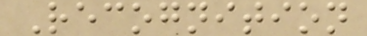Recognition
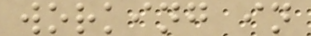working in
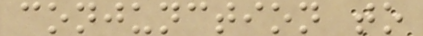conjunction to
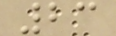23
